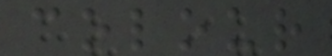colour
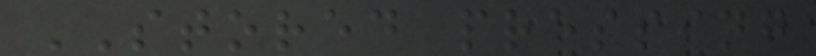STORED pressing
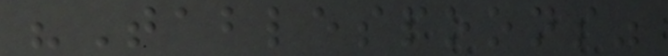"Tablespoons"
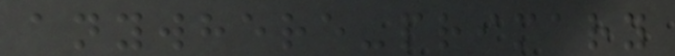anywhere-primary
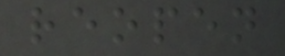reopen
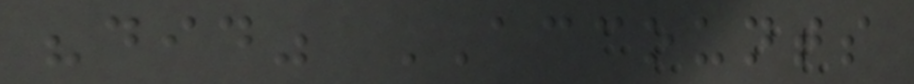"did" ACCOUNTS
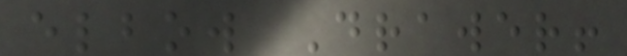elbow Drawer!
